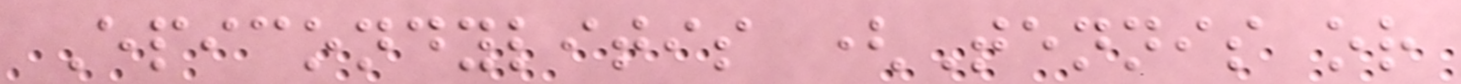Epicondylitis (Tennis or
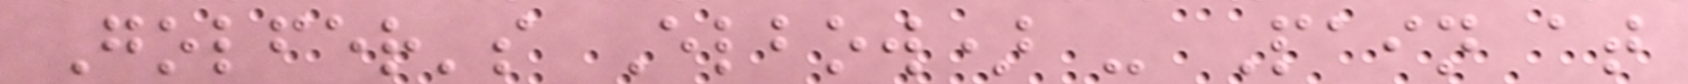Golfer's Elbow) - Pain at
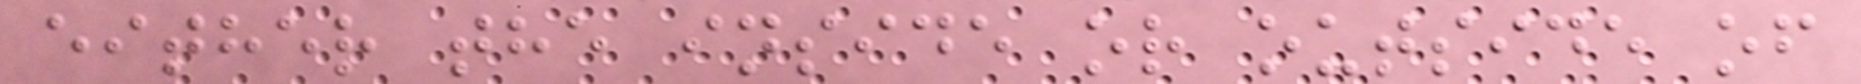either the inside or outside of
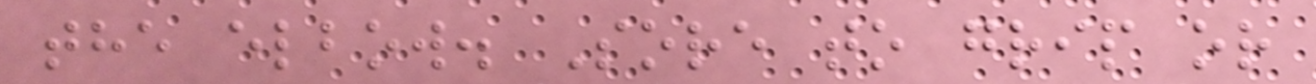the elbow. Sore to grip or
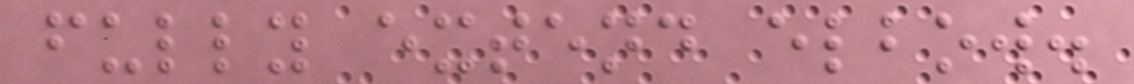fully extend elbow.
